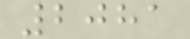2081
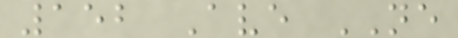152 Ave NE
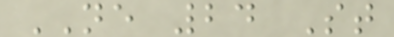NE 24 St
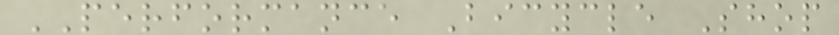PERFORMANCE Bicycle Shop
